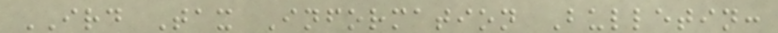IRD Tax Information Bulletin:
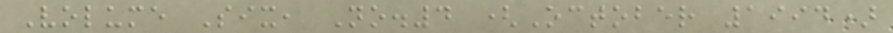Volume Six, No.4 (October 1994)
